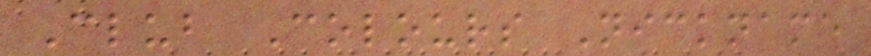Club Colours Nickname
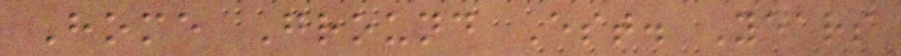Home Ground Est. Years
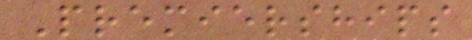Premierships
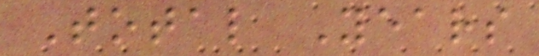Total Years
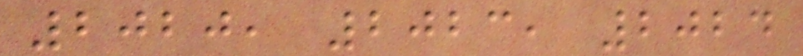2020, 2023, 2024
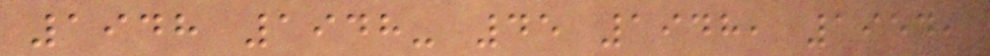1948 1948- 45 1948, 1954,
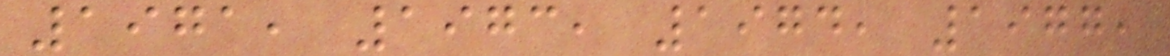1971, 1973, 1974, 1977,
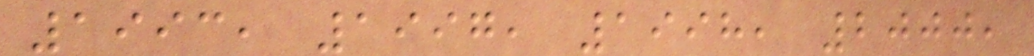1993, 1997, 1998, 2000,
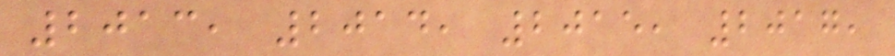2013, 2014, 2015, 2017,
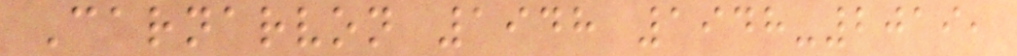Carnarvon 1948 1948-2019,
